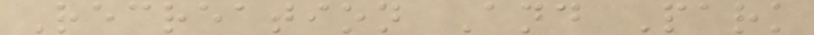Recreation And Park
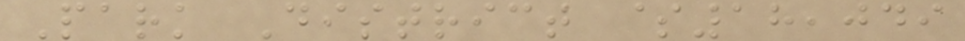Park District $18,049
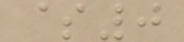$0
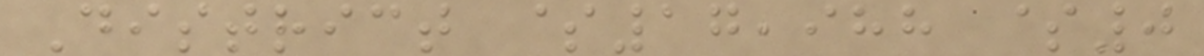District $17,988 $0
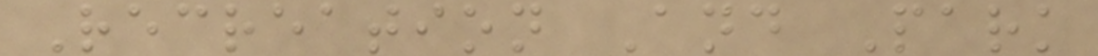Recreation And Park
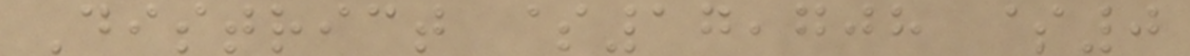District $17,708 $0
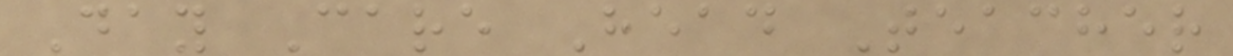Day Care Head Teacher
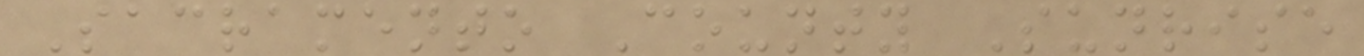Sacramento County Sunrise
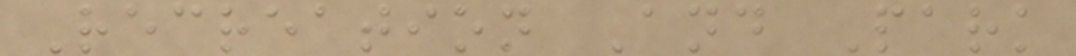Recreation And Park
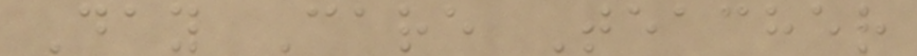Day Care Teacher
